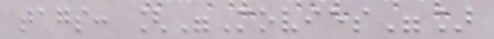tags: ["Movies"]
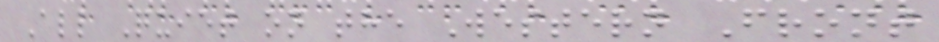All Quiet on the Western Front
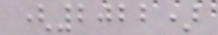(2022)
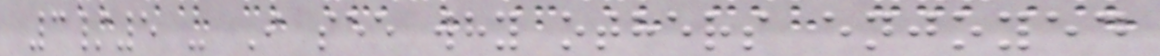3/5 - I see why others enjoyed
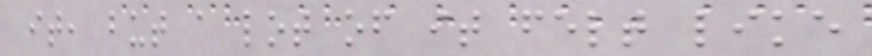it, but a lot of it felt like
